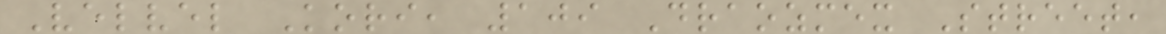Velvel Kori, 109 Draozmex Street,
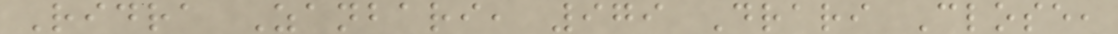Ridra Zanbari, 979 Drari Close,
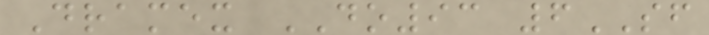Dramex DO93 6SF
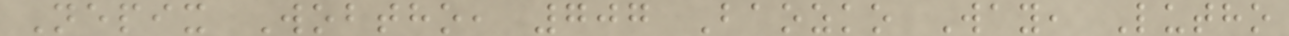Nepix Wobtho, 707 Baozko Way, Lutho
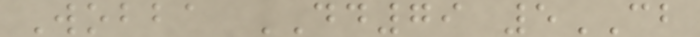Wobba DD79 5CB
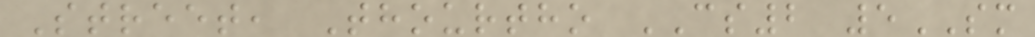Street, Thourtho CS2 5SM
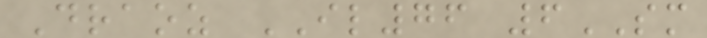Draoz IL76 6SM
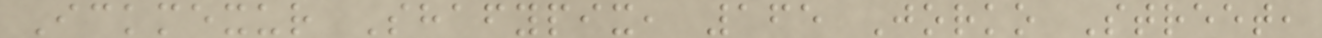Ickmexur Shafypix, 165 Jorko Street,
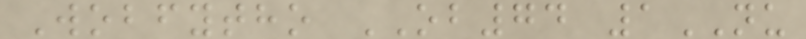Wobfytho OB74 1NU
